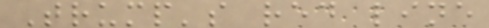Trump's red line
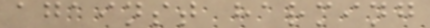against harming
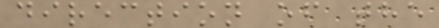direction of the
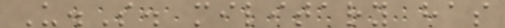U.S. military has
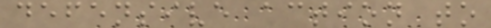defensive action to
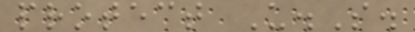protect U.S.
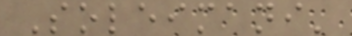Soleimani'
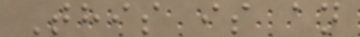This is an
